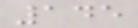145
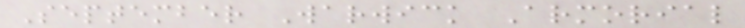September Warwick Armorial
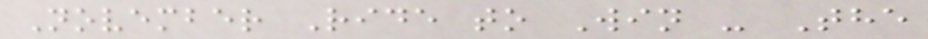November Ride to Win - The
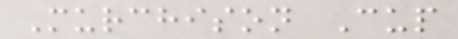Murchison Cup
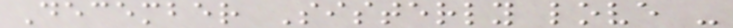December Sisterly love -
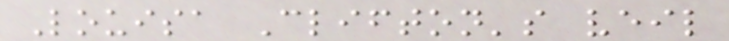Louisa Clifton's veil
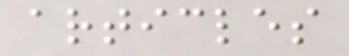articles
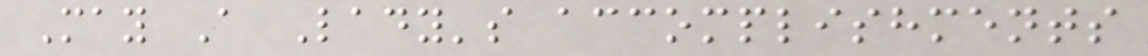May A Lady's accomplishments
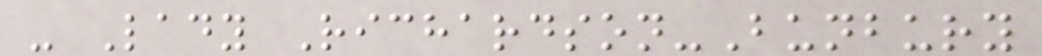- Lady Richardson-Bunbury
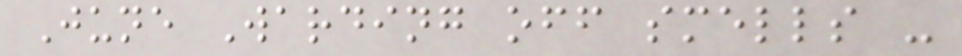June Warding off smells -
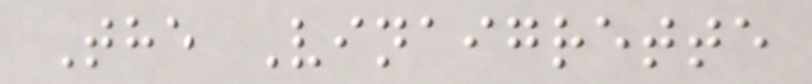The Vinaigrette
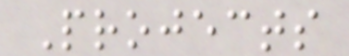Projects
